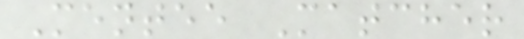Mentee Matcher
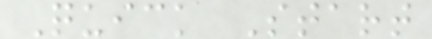Quick Start
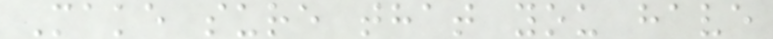Make sure that you have
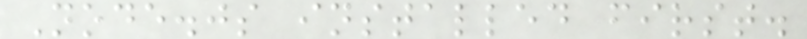Node.js installed first.
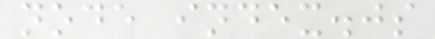node index.js
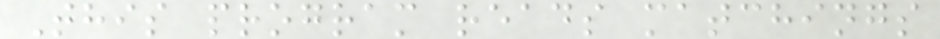This program reads matchings
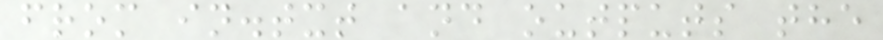from in.txt and outputs the
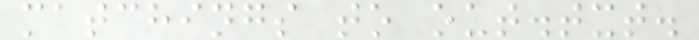matchings to out.txt.
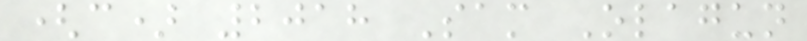(c) 2018 Sam Olagun
